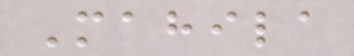Mahila
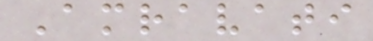Amravati
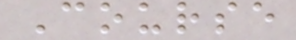Course
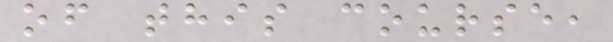of this course,
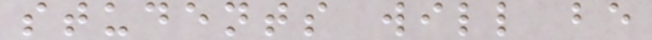students will be
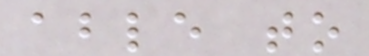able to
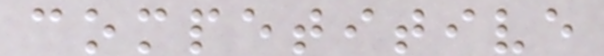competitive
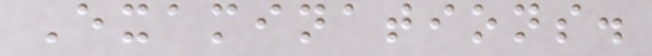Examinations.
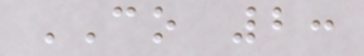CO 2:
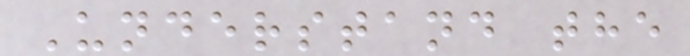Understand the
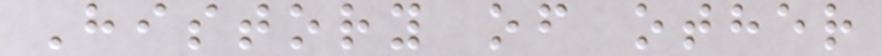History of other
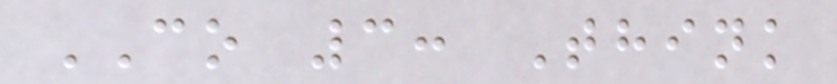CO 3: Think
